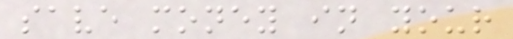save money in your
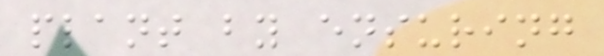plant by ensuring
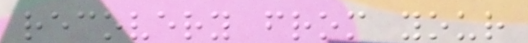recovery from your
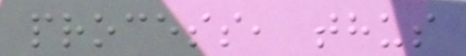process, thus
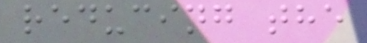reducing the
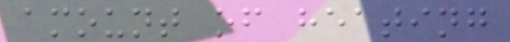amount of heating
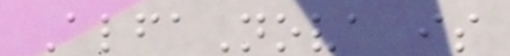AlfaNova is
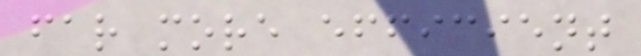far more efficient
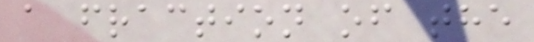a fraction of the
